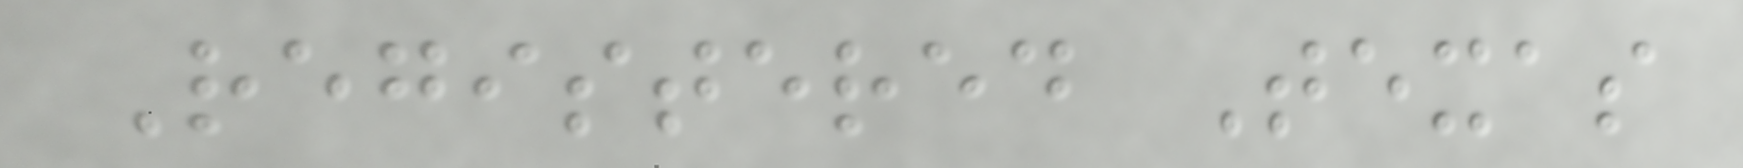Registered Texas
